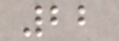22
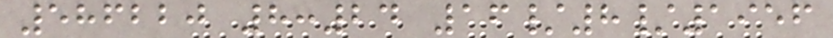586220 8:24 16/8/1956
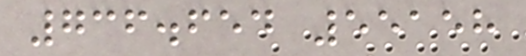736.654 55158
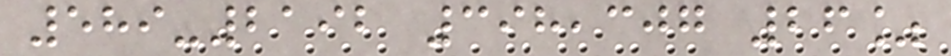589-2192 398,307 26%
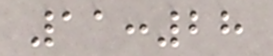11:28
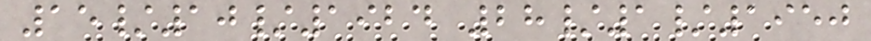15/10/1924 28/1/1950
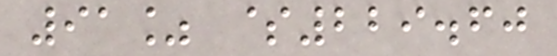91% $229.60
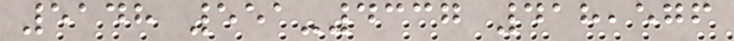5148 551-4337 418,576
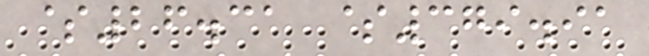$26.31 $379.91
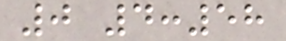0 4:58
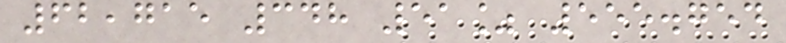62,715 348 51% 555.754
